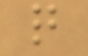q
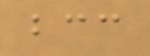bcc
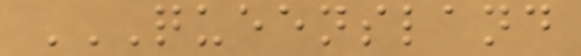QUEENSLAND
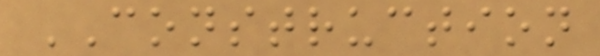CONSTRUCTION
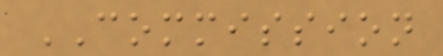COMMISSION
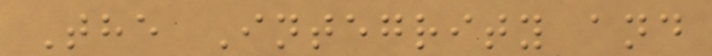The Integrity and
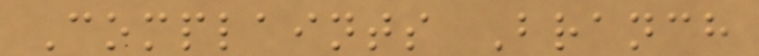Complaints Branch
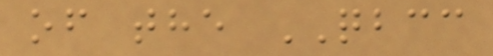of the QBCC
